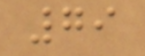79
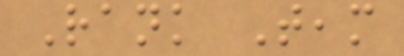Rank Team
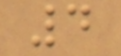4
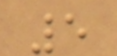5
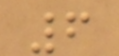6
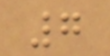7
